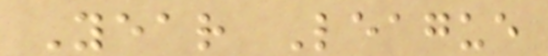Year League
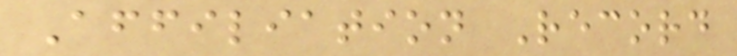Affiliation Record
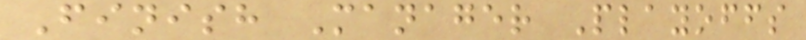Finish Manager Playoffs
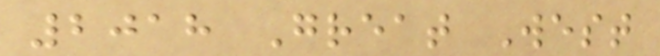2018 Great West
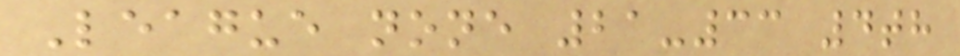League none 21-33 4th
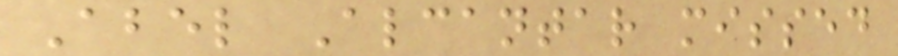Abel Alcantar missed
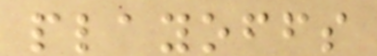playoffs
